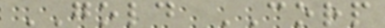GOLD CORP
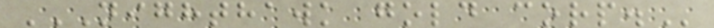NIGHTHAWK GOLD CORP.
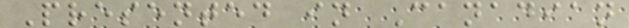Presented in Canadian
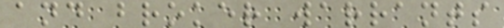and broker warrants
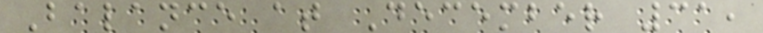Balance at December 31,
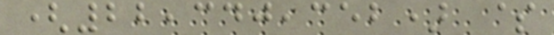(22,340,352) $
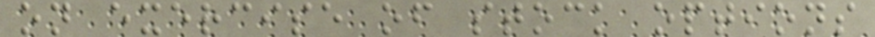on exercise of stock options
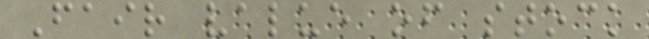Fair value of stock
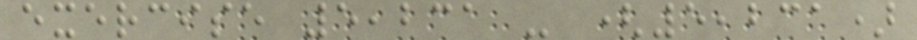exercise 5,231 - (5,231)
